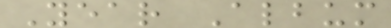Year Album
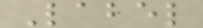Label
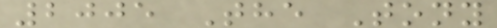2005 The Tony
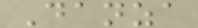Danza
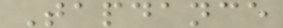Tapdance
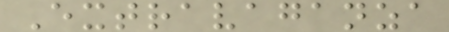Extravaganza
